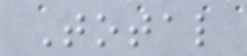Total
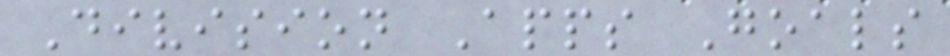Division Apps Goals
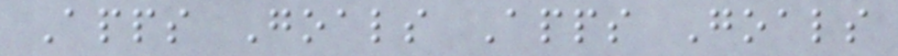Apps Goals Apps Goals
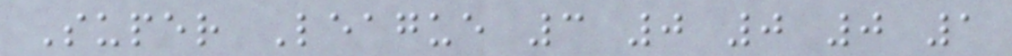Super League 3 0 0 0 1
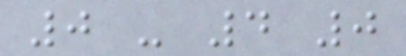0 - 4 0
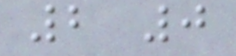2 0
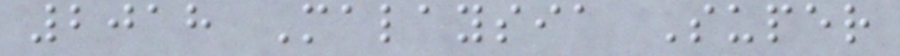2018 Malaysia Super
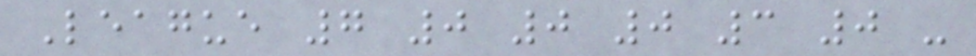League 7 0 0 0 3 0 -
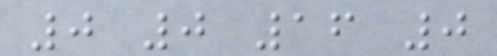0 0 16 0
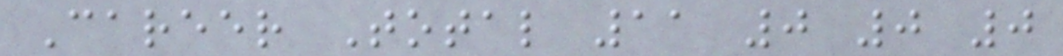Career Total 11 0 0 0
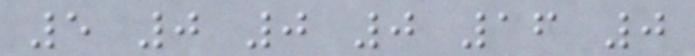5 0 0 0 16 0
